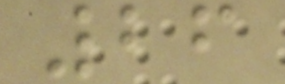26
